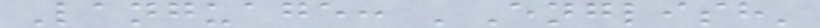Language: 'English'
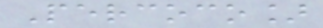Percoco]
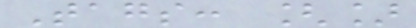Tags: []
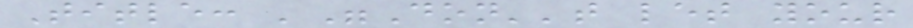Title: '"Don''t let your
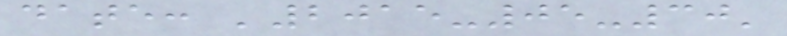date: '2015-05-30'
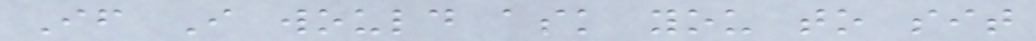If I would ask you to sit
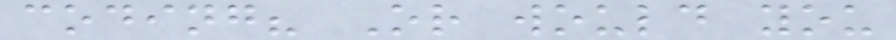coding? Or would you
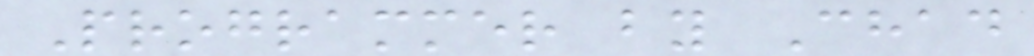Programmer by Chad
